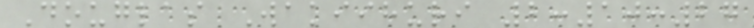Douglas Wakiihuri 2:10:27
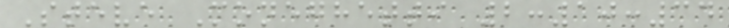Steve Moneghetti 2:10:34
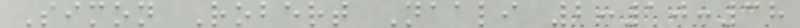Simon Robert Naali 2:10:38
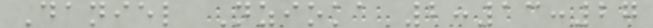Daniel Nzioka 2:13:27
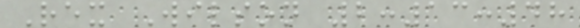Rex Wilson 2:13:48
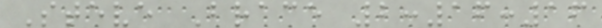Steve Brace 2:16:16
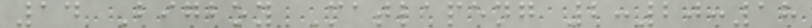14 Bigboy Matlapeng 2:20:18
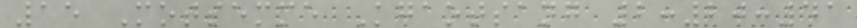15 Motsemme Kgaotsang 2:20:41
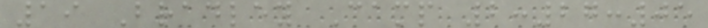19 Bradley Camp 2:27:05
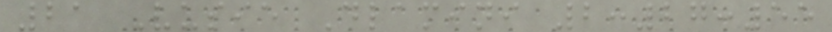21 Vusie Dlamini 2:27:55
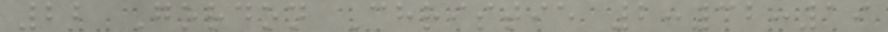22 Gordon Christie 2:32:19
